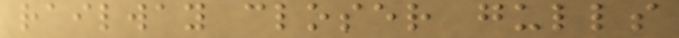railway closer gulls
